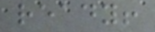ready!
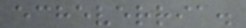echeverria.
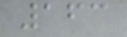163
